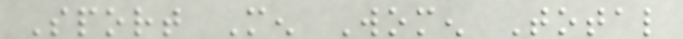Sport Men Women Total
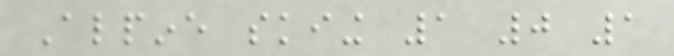Alpine skiing 1 0 1
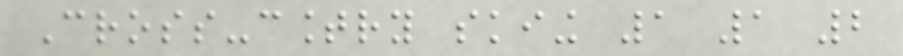Cross-country skiing 1 1 2
